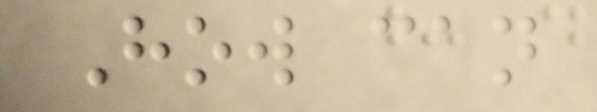How can
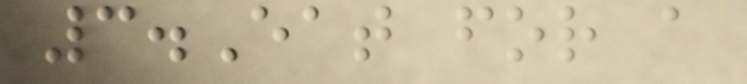3.Eat for a
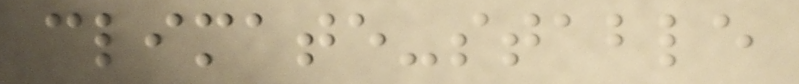climate-stable
